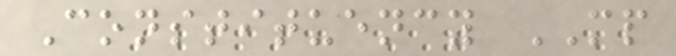Constituency MP
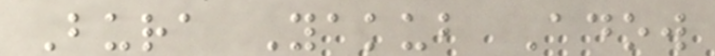Bura Yakub Adow
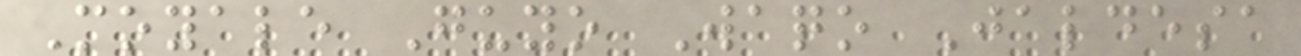Moyale Guyo Waqo Jaldesa
